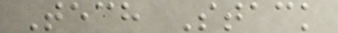Tech Stack
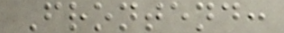Frontend:
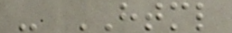- HTML
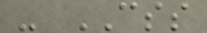- CSS
